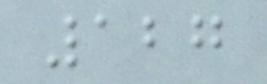127
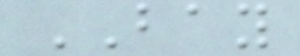BAY
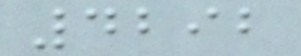4292
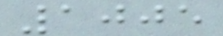1005
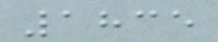1835
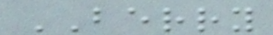BERRY
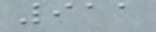911
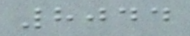8044
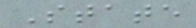State
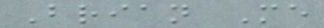Brian Me
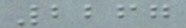2267
